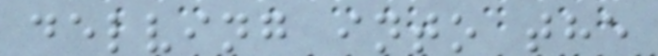delving into the
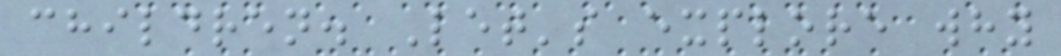children. Let's explore why
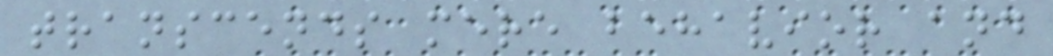transcends mere behavior and
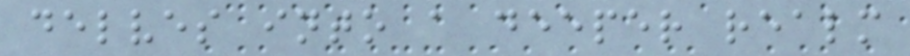delves into a deeper realm
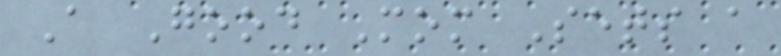A Good Mom Sets a
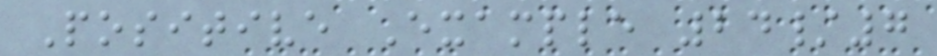Positive Example 24/7
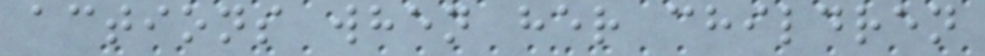actions when her children
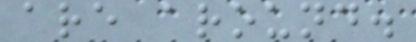are around.
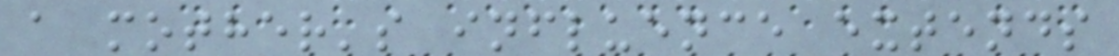a mother's influence extends
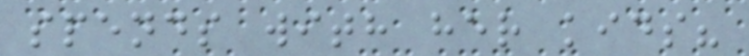spends with her kids?
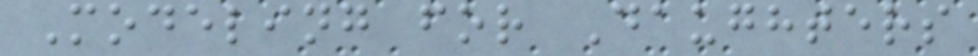Modeling for Daughters
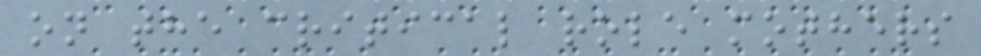on the critical role mothers
